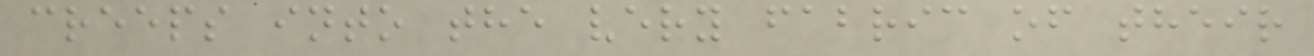creeps into the very fabric of their
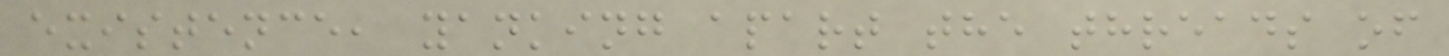existence, yanking apart the threads of
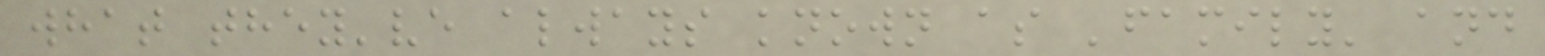what they've always known as 'family' and
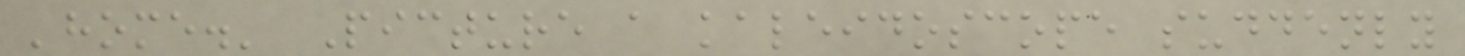'home.' Picture a kaleidoscope suddenly
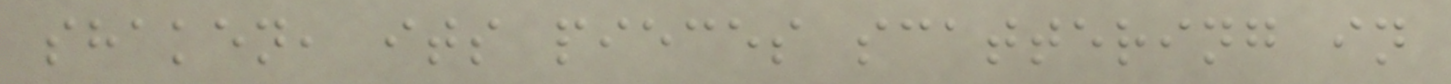shaken, its pieces scattering in
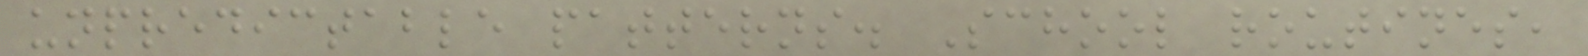unpredictable patterns. School routines,
